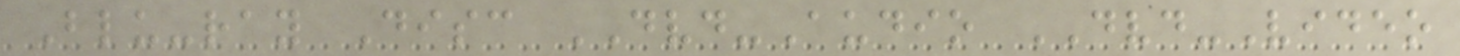Blu-ray Disc DVD-Audio DVD-Video
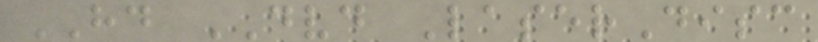HD DVD LaserDisc
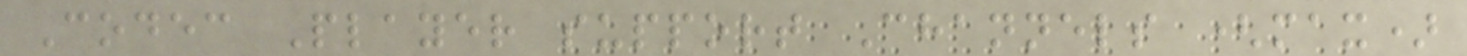Codec Player support Channels (max)
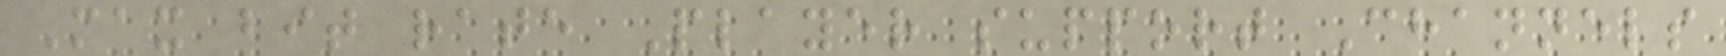Max bit rate Player support Channels
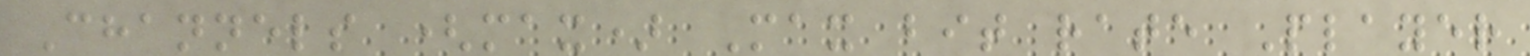Channels (max) Max bit rate Player
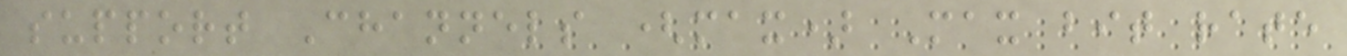support Channels (max) Max bit rate
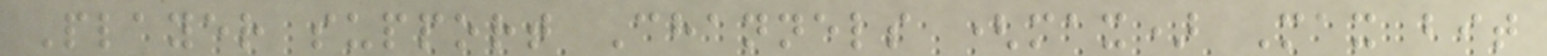Player support Channels (max) Max bit
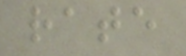rate
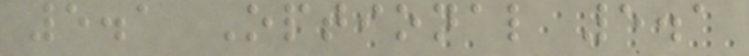5.1 Optional 5.1
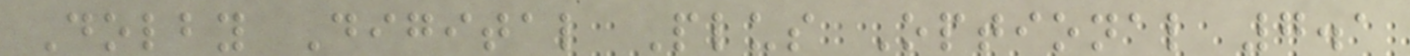Dolby Digital Plus Optional 7.1
